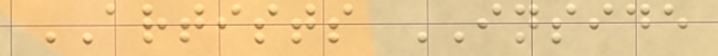ARTISTS INSIDE
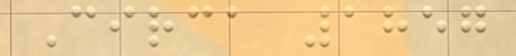Circa 1857
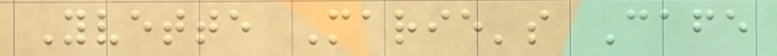Yvette Marie's Cafe
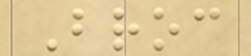Broc
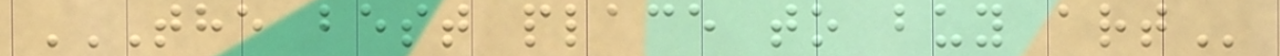THE BEST PLACE TO BUY ART
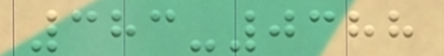383-0388
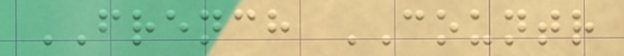FRENCH COUNTR
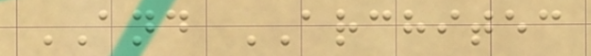AND ARCHITEC
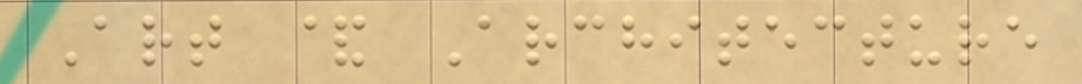Art & Architecture
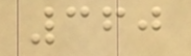360
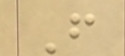F
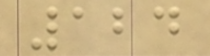124
